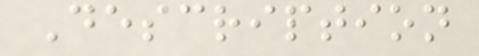Description
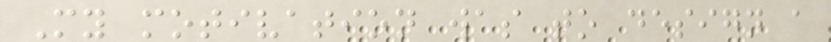My motivation was to design a
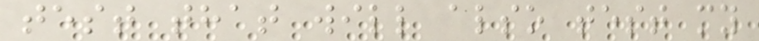test that will also test my
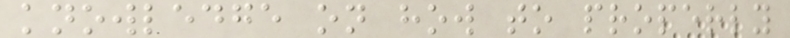knowledge on how to properly
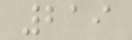219
